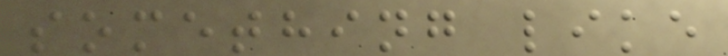something like
